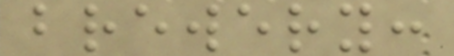brewery:
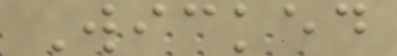Wicked
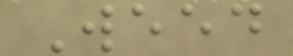Weed
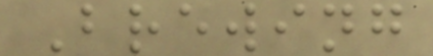Brewing
